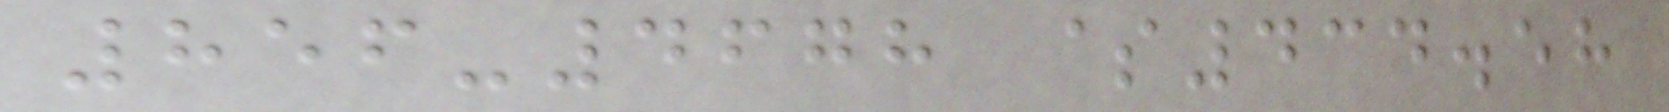856-4678 $434.58
